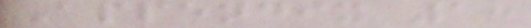Appendix 1:
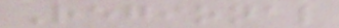Regional
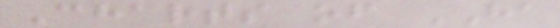Charts of HA
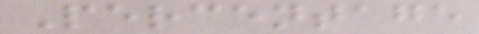Percentage
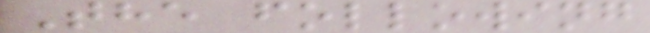The following
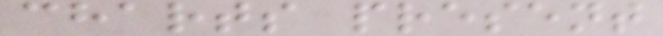charts present
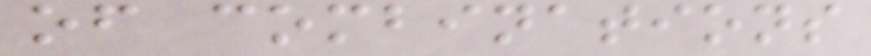of combinations
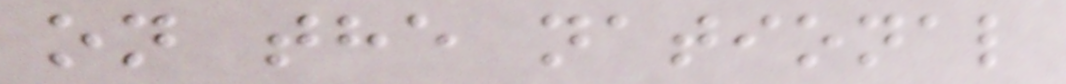on the national
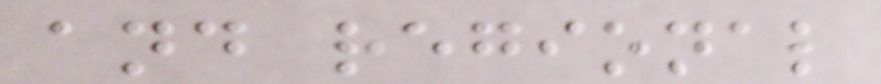and regional
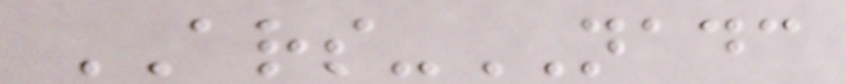ARS-NADC
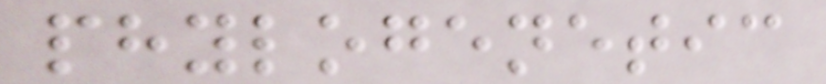phylogenetic
